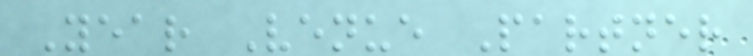Year Venue Partner
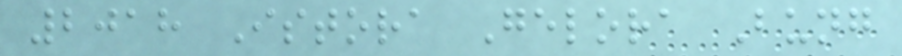2018 Istora Gelora Bung
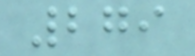279
